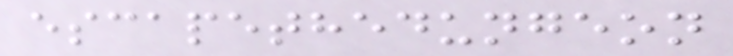escapethedungeon
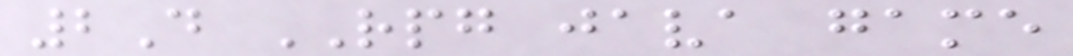2D RPG java game
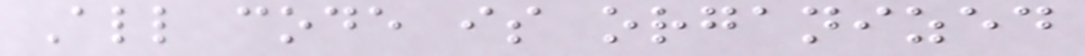All code is organized
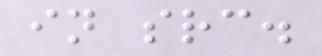in src.
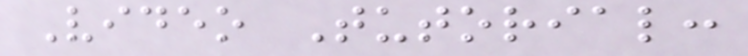Video Tutorial:
